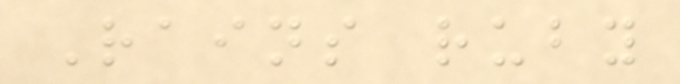Rains ruby
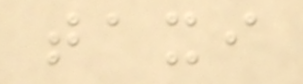taxi
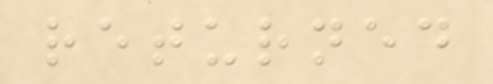returned
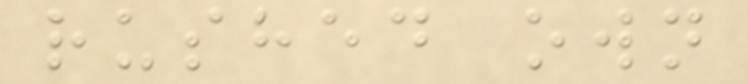rushed own
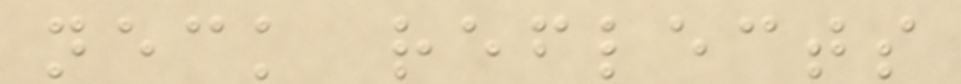neck reflects
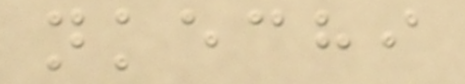nkechi
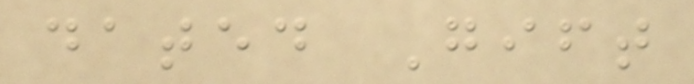dated Gift
